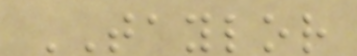TAYLOR
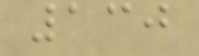130
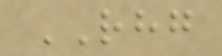RHG
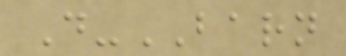D-BARN
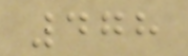478
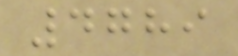4789
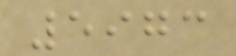5973
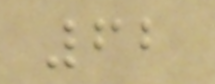62
